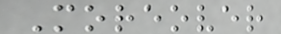Moreover
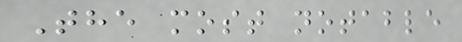The most notable
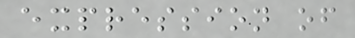expression of
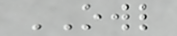OWL
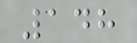148
